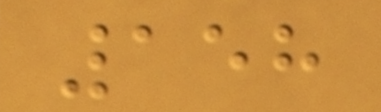158
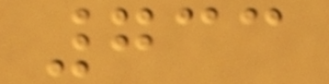733
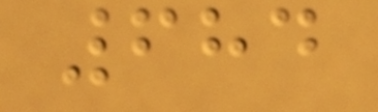684
